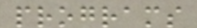programs
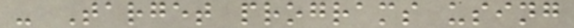- Target programs using
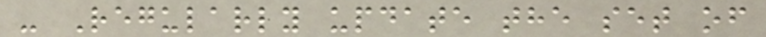- Regularly update the set of
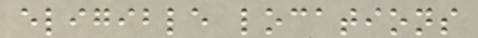eligible locations
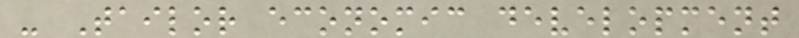- Tailor economic development
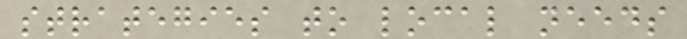strategies to local needs
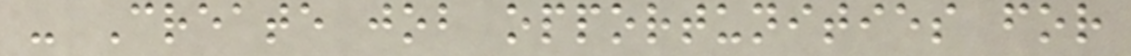- Create job opportunities for
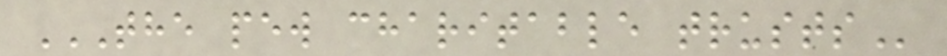THE PEW CHARITABLE TRUSTS
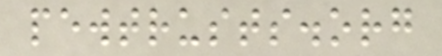pewtrusts.org
